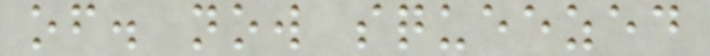of. now squeezed
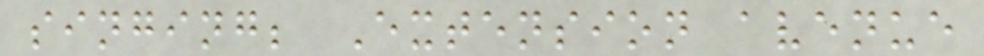singing; Extension avenue
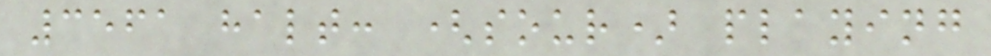3561 halt: (sour) playing
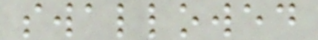swallowed
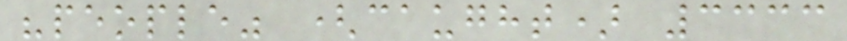"people" (caught) 3333
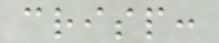crisp:
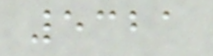5321
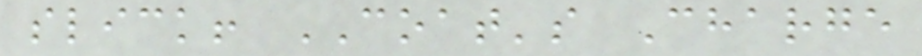slick! COAT's Charge
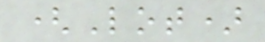(Lot)
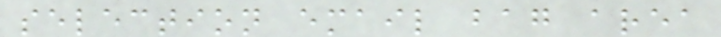selection email bag area
